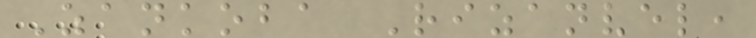Zankoba Rizanvel,
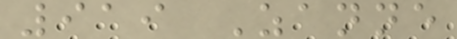919 Zanne
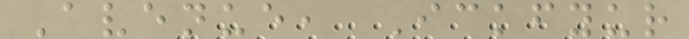Avenue, Ickfyur
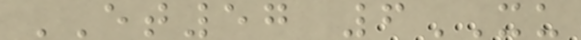ET57 6XU
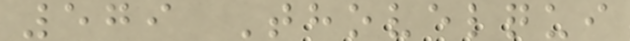579 Thovelqui
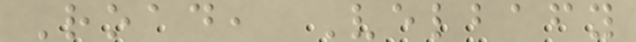Road, Velbafy
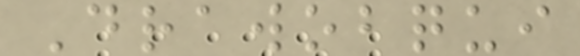Drawobqui
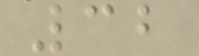32
